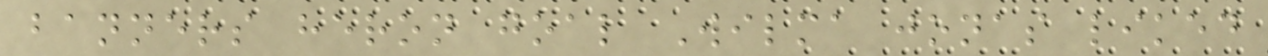banners heron goal Wilma jonas liked
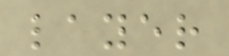layer
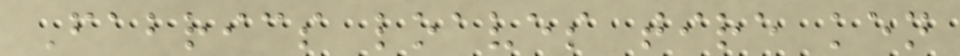Fabrics loaves tire ken
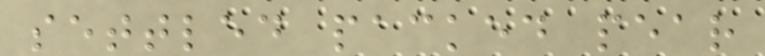settled packed pear
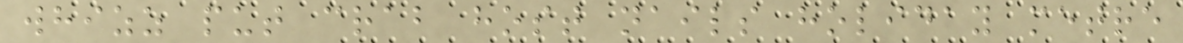whizz put crab host nails holiday metre
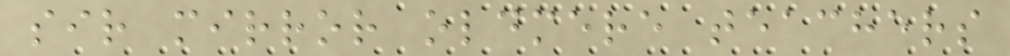sir mirror oldmere teachers
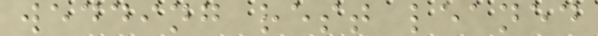wedding rest leaned
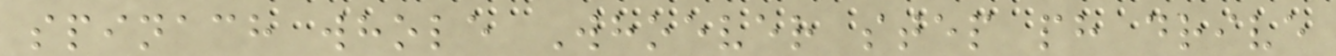spinach whole Whoever step ph drive
